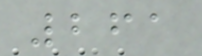261
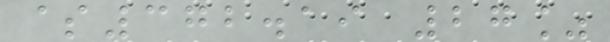$372.19 27%
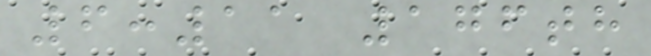6:11 176th
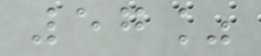57%
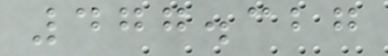477.327
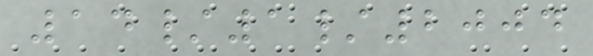14/1/2004
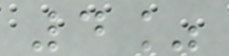4%
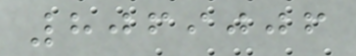8069006
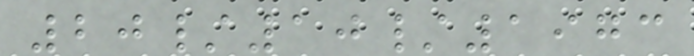20/10/1973
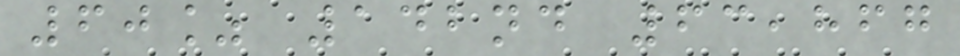60% 142nd 63,867
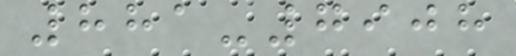881-7908
